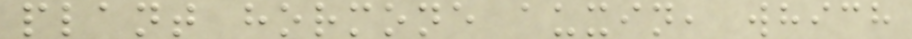plant hormone auxin, which
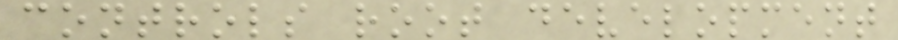controls root development
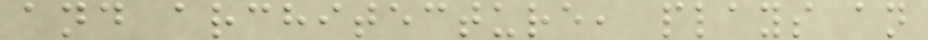and architecture, plays an
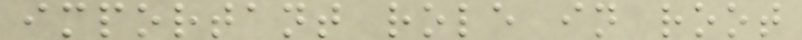important role in root
